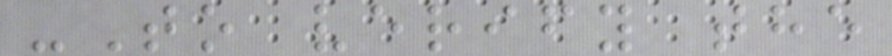-To verify the
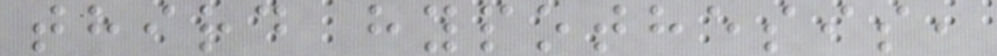third hypothesis,
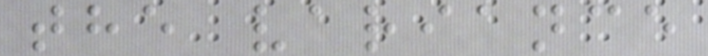the variance
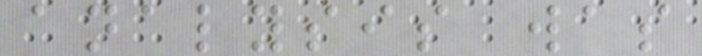analysis was
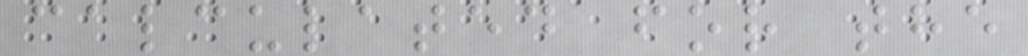calculated for the
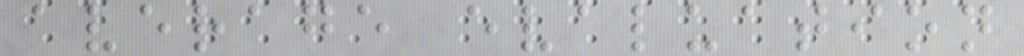average evaluation
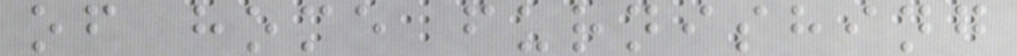of home furnishing
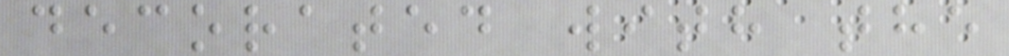decorated with the
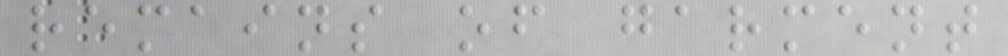remains of garment
